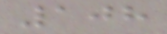108
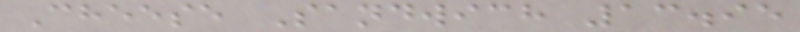Cheese Sandwich 13.95
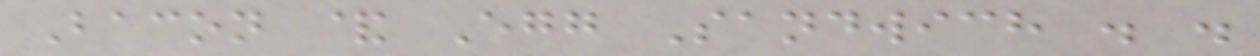Bacon & Egg Sandwich . .
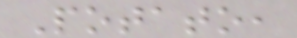Potato,
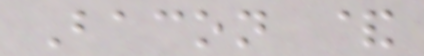Bacon &
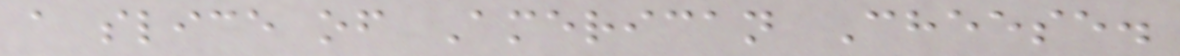a slice of American Cheese.
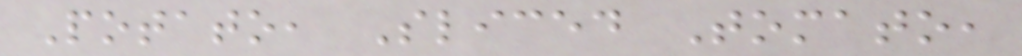Potato, Sliced Tomato,
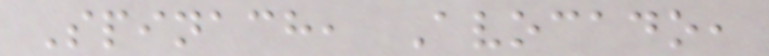Spinach, Avocado,
